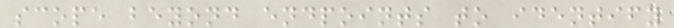scope beyond endpoints to identify
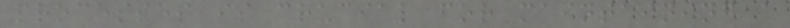processes is crucial for maintaining a
